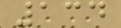134
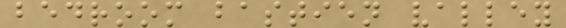bedroom bastien valley
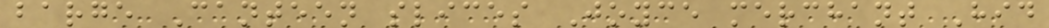barge Canteen slices Joyce merchant Hid
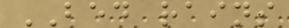BED rains
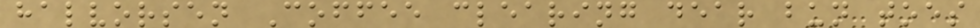halvorsen Coffee clearing dear bun toes
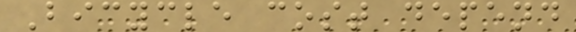Bicycle cost depend
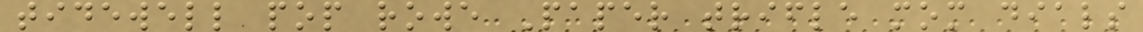tidewell pop rowe Paper trifle mom dials
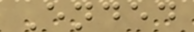Ended
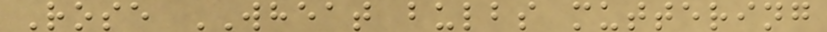Rose WHEAT bulbs muttering
